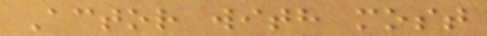Actor with most
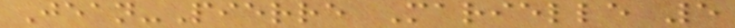Jean-Pierre Marielle 5
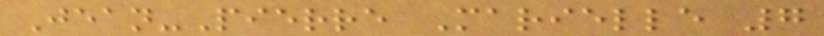Jean-Pierre Marielle 7
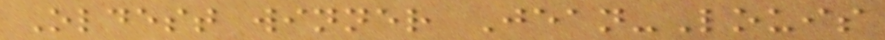Oldest winner Jean-Louis
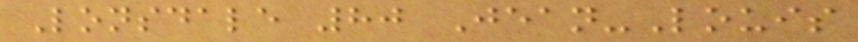Lonsdale 80 Jean-Louis
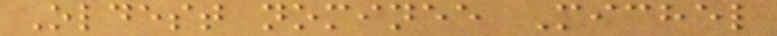Oldest nominee Michel
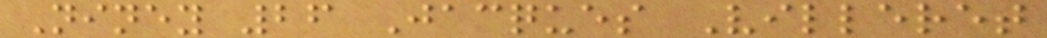Niney 26 Jacques Villeret
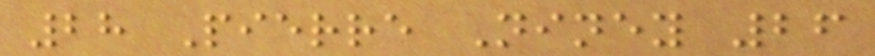28 Pierre Niney 26
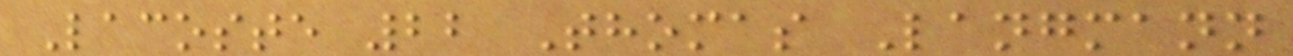Lacoste 22 Thomas Langmann
